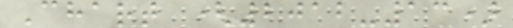Chart (2012-13)
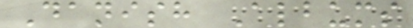Danish Albums
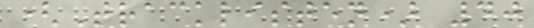(Tracklisten) 40
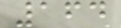164
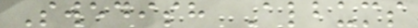Swedish Albums
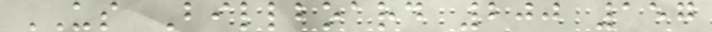US Billboard 200 157
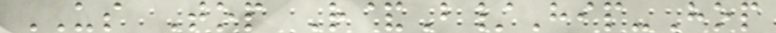US Top R&B/Hip-Hop
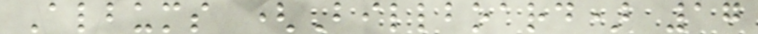Albums (Billboard) 17
